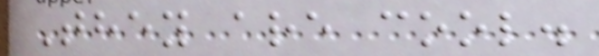They are cool.
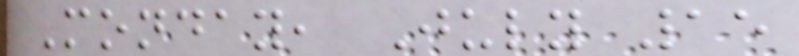Monday, July 15
